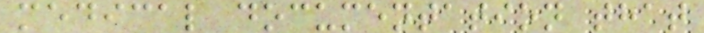medical documentation that
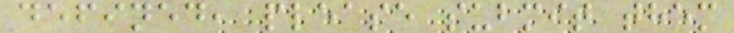defined, please submit them
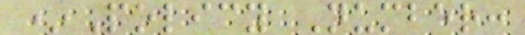*Policy Number:
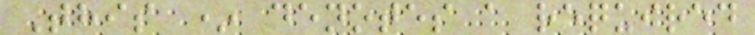This * denotes a required
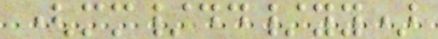(mm/dd/yy)
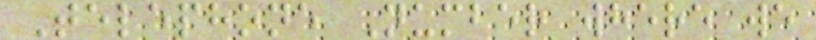Telephone Number where we
